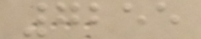7255
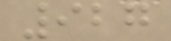927
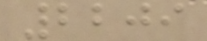2209
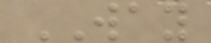WAY
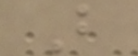B
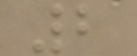2
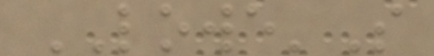LOWE'S
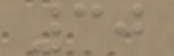30
